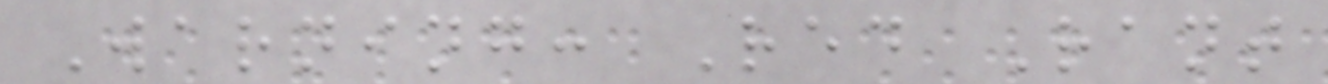Warning: Red Rant
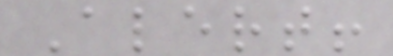Alert!
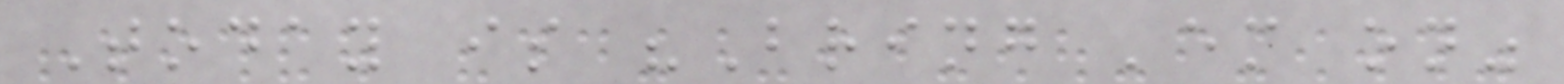Today is "Bring 'em on"
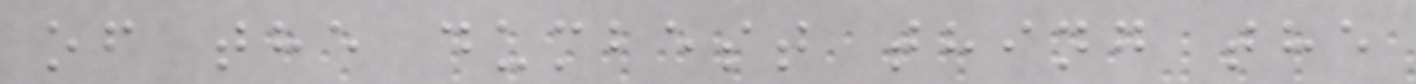of the dumbest thing the
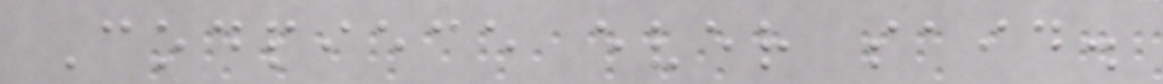Codpiece ever said.
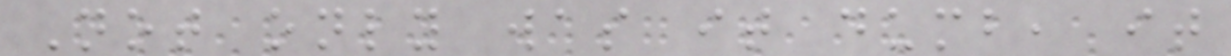Not only was it dumb, it
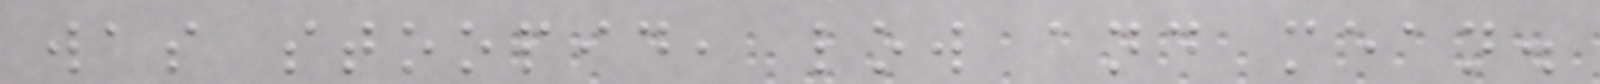was stoopid, low and mean.
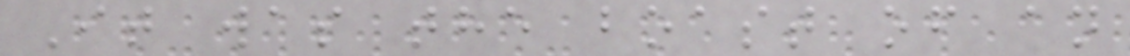It was the boast of an
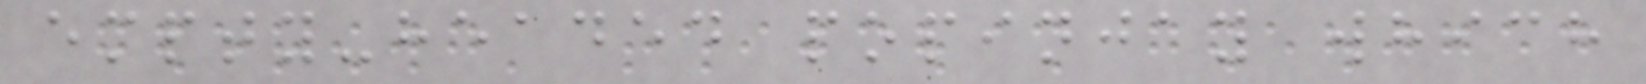empty-headed popinjay which
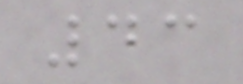43
